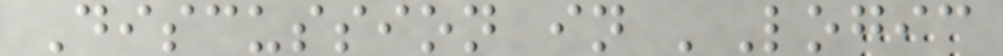Discussion in 'Logic
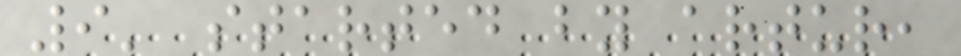9' started by artur,
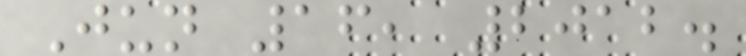Jun 16, 2012.
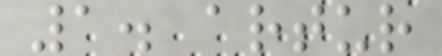1. artur
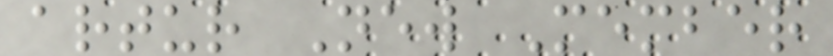artur New Member
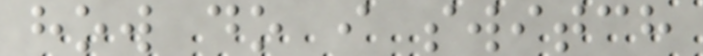how do i switch
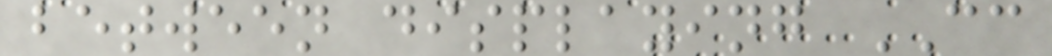between displaying CC
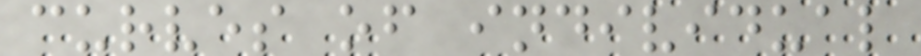curves of individual
